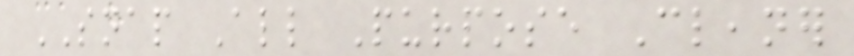SNAP All Purpose Cleaner
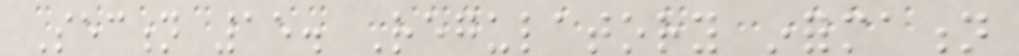Section 15. Regulatory information
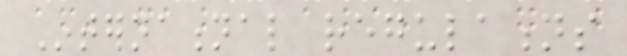International regulations
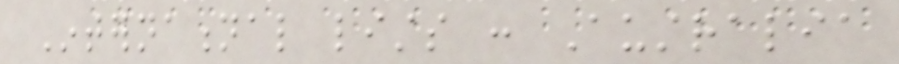International lists : Australia
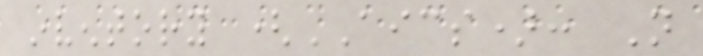inventory (AICS): Not
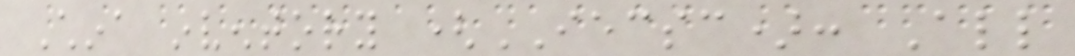China inventory (IECSC): All
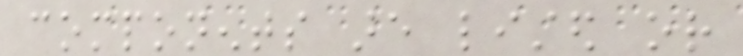components are listed or
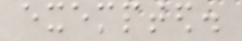exempted.
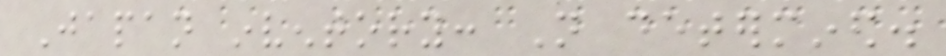Japan inventory: Not determined.
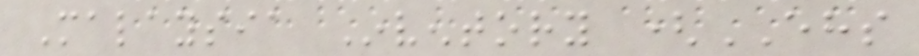Malaysia Inventory (EHS
